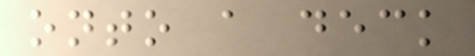onto a deck
